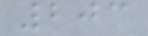203
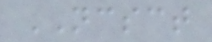NCSCT
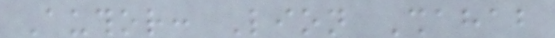Author: Lion Shahab
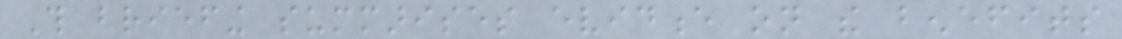This briefing summarises evidence on the benefits
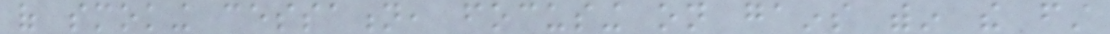of smoking cessation, focusing on gains within the first
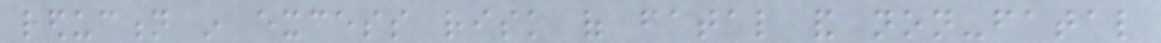reduction in excess risk of fatal and non-fatal
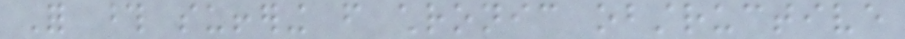For those suffering from chronic obstructive
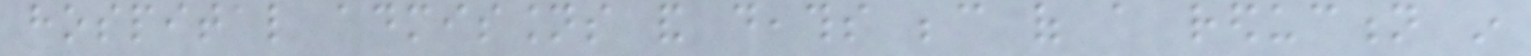hospital admissions and deaths because of a reduction in
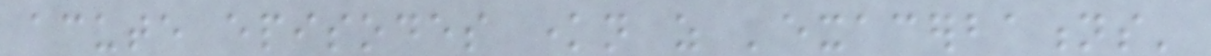acute episodes known as 'exacerbations'
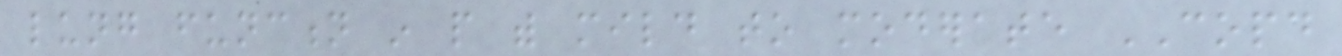lung function in people with mild to moderate COPD
